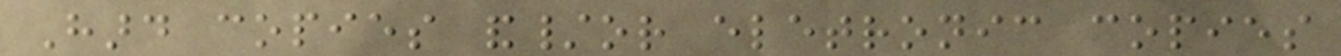Hard copies and/or eletronic copies
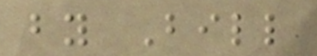by Bill
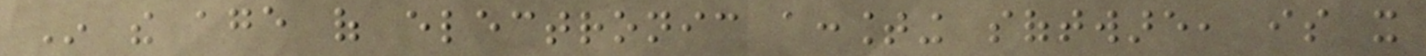In the age of electronic accounting software, is it
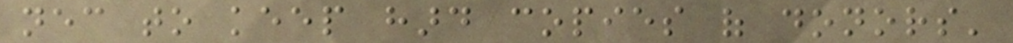necessary to keep hard copies of donors'
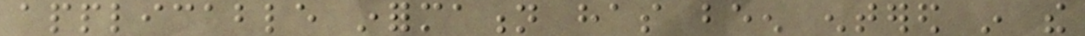applicable information has been entered in the
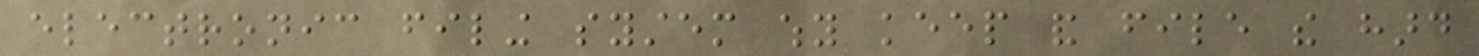electronic filing system why keep and file the hard
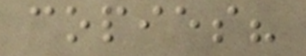copies?
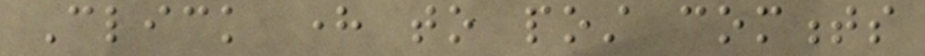Click here to post comments
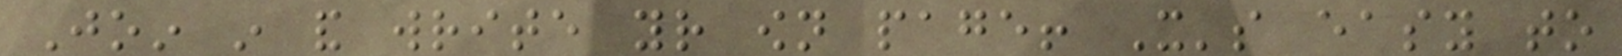Join in and write your own page! It's easy to
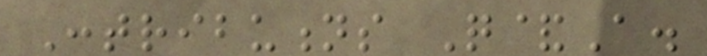Contributions Q&A.
